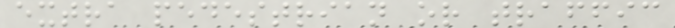extra pedestrian or traffic
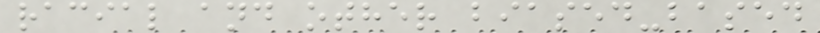racial and other biased-based
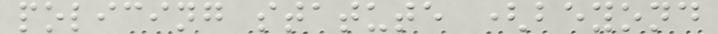policing statute (beyond
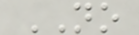NO
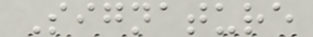Signature
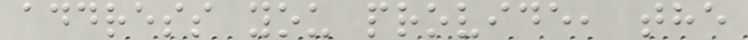address you provide, the
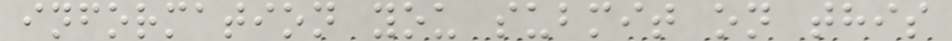information you submit on this
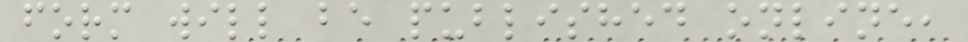form will be published online,
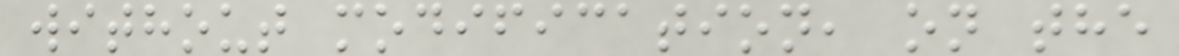without modification, on the
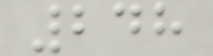248
